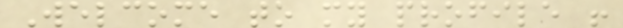Welcome to my profile !
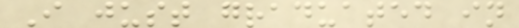I just graduated in
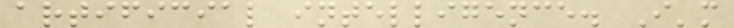artificial intelligence. I'm
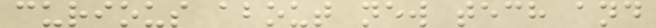curious about new tech and
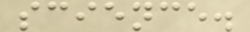science.
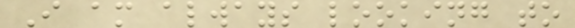I am always looking to
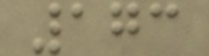173
